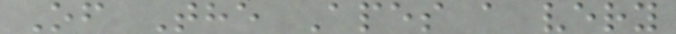Of The Apes a very
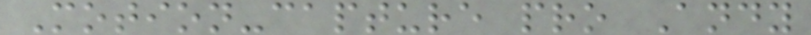Motion-capture pro Andy
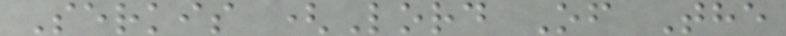Serkis (Lord Of The
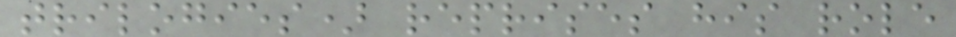trilogies) reprises his role
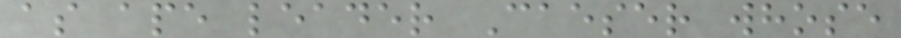as ape leader Caeser whose
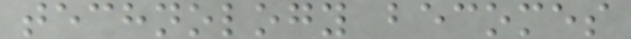technology becomes
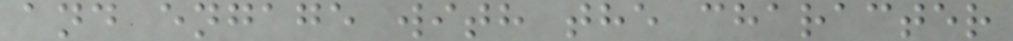and engage with the character
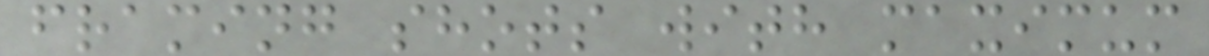framing shots with maximum
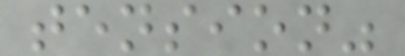tension"
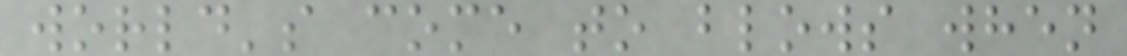world's come to blows when
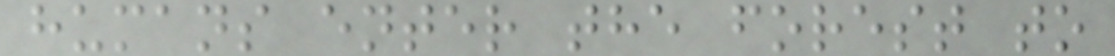humans enter the forest to
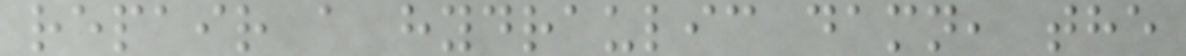repair a hydraulic damn, the
